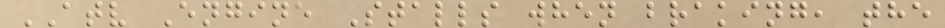ATV Engine Stalls when braking, the
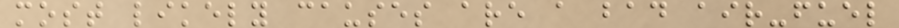most likely causes are a bad air-fuel
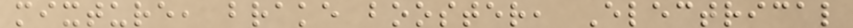mixture, brake booster, Electrical
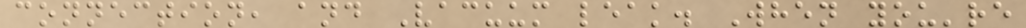connection, and Vacuum leak. When you're
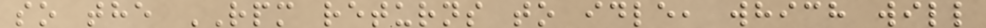so the RPM returns to idle, which will
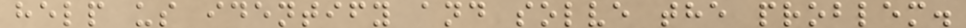help us identify and solve the problem.
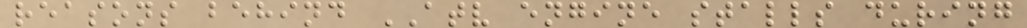reasons behind ATV engine stalls during
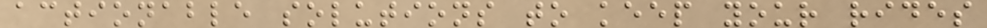actionable solutions to keep your rides
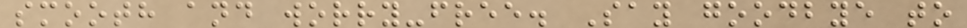smooth and worry-free. Say goodbye to
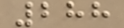288
